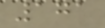171
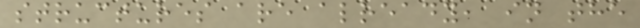structures are already, in the
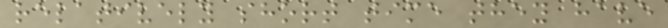relatively short time they have
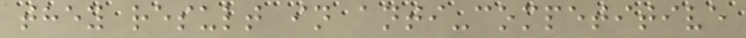they result in anti-competitive
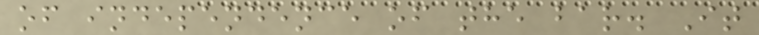of independence of the bar. It
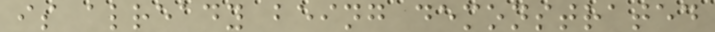is already being demonstrated
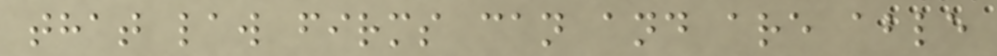that law firms can and are able
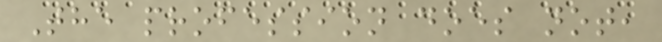The profession does not,
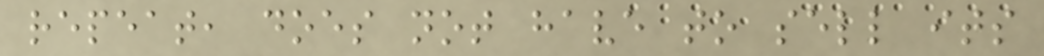repeat, does not have to sell its
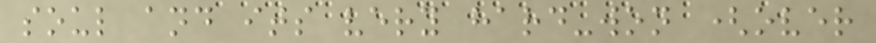soul and its very hard-won (over
